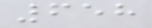658
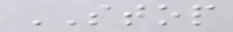STOP
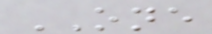ONE
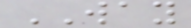WAY
